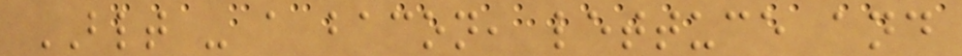BLT - a bacon, lettuce and
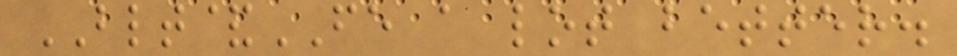BLT&FE a lot better.
